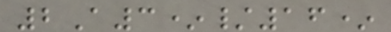2A3*/16*
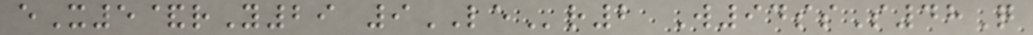eX5&rY29 9LEr2 W94ssS48Q
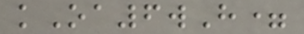kOa6wH=
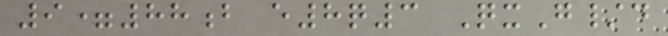9=88b e8q3 QxG/d
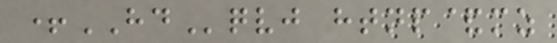+HDqvj htnp&mz
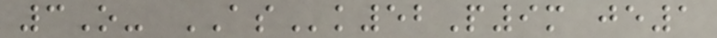3O- ASk52P9m je1
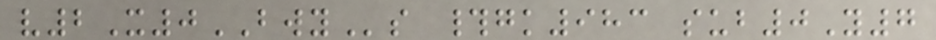v2X0BWYs #gk983 sub0Y7
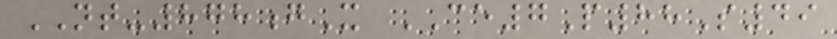NT-878gX CE7P88S49
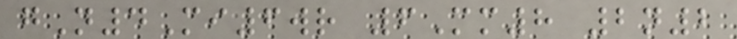gN4Mi6wr 6Mm8 2n2
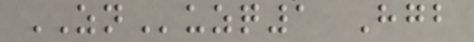ZNuzq1 Hgb
